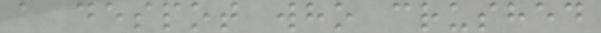a despot who crushed
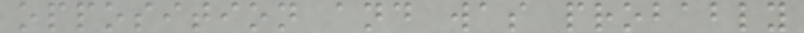opposition and was probably
